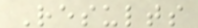Results
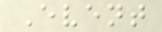Event
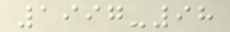1997-98
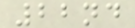22nd
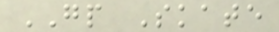GP Skate
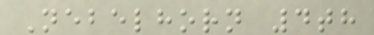Nebelhorn 4th
